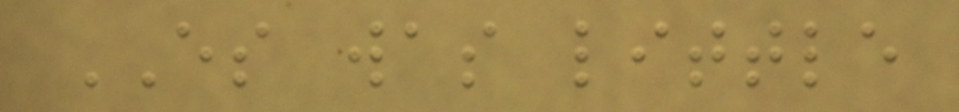ES was little
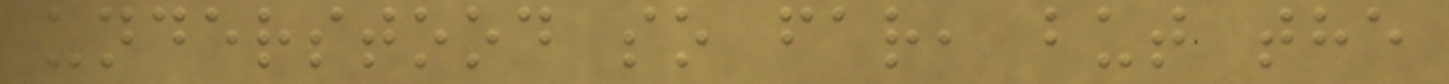understood so far, but the
